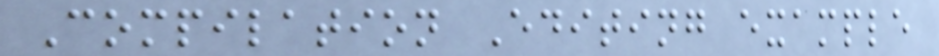Compilation Editing example
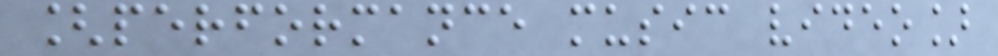[performance music video]
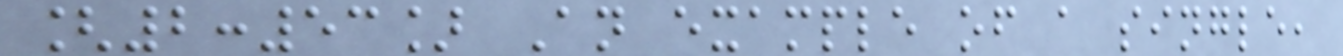[2:53] An example of a single,
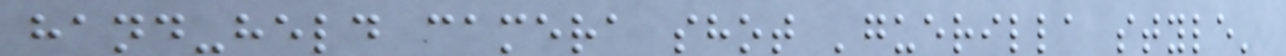hand-held camera shot 'guerilla style'
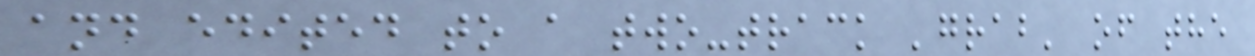and edited to a two-track 'grab' of the
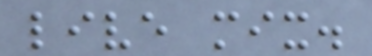live mix.
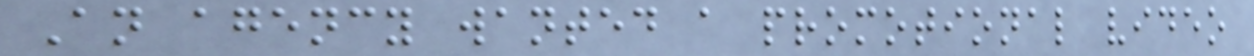An agency wanted a promotional video
